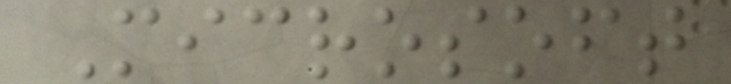Microsoft
